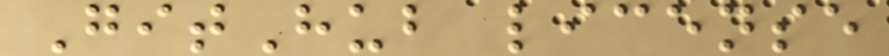GitHub license
